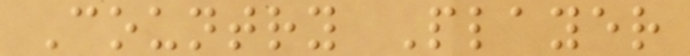Country Player
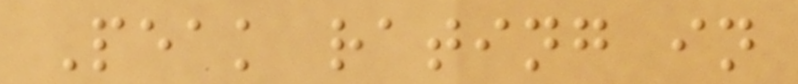Peak rating in
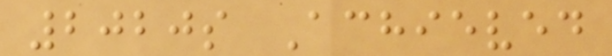2020s Achieved
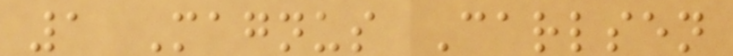1 Magnus Carlsen
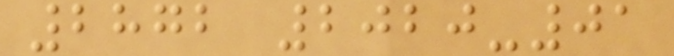2872 2020-01
